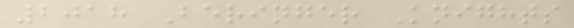2018 Beringer Knights
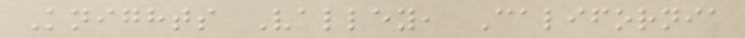Knights Valley, California
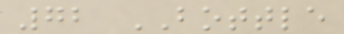72 BOTTLE
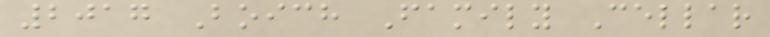2017 Boich Family Cellar
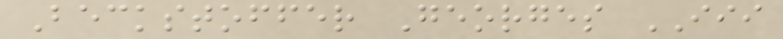Beckstoffer Georges III
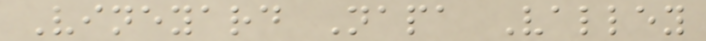Vineyard Napa Valley
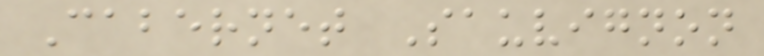Cabernet Sauvignon
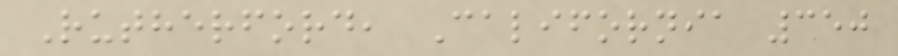Rutherford, California 350
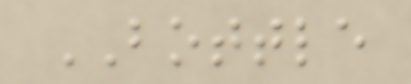BOTTLE
